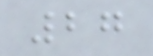27
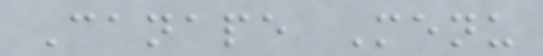Canape Menu
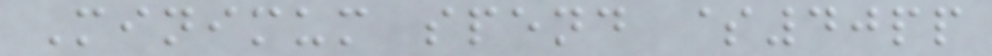Minimum spend $40pp
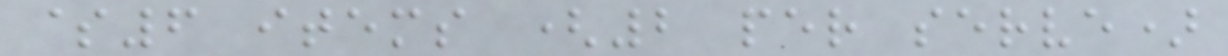$6 items (2 per serve)
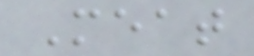Meat
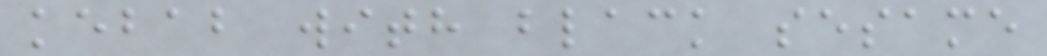kebab with black sesame
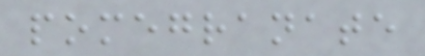pomegranate
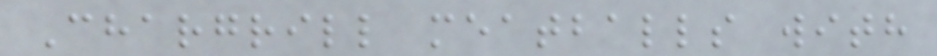Chargrill meatballs with
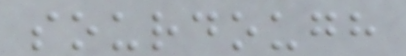sourdough
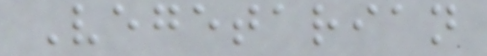Vegetarian
